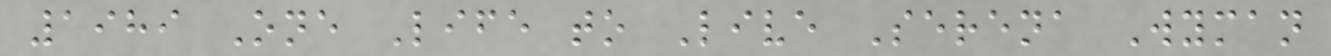1989 One Life to Live Serena Wyman
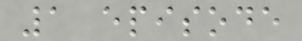1 episode
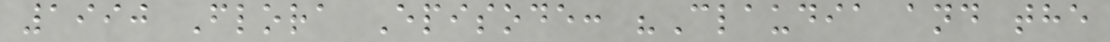1990 Flora Episode: "Claudia and the
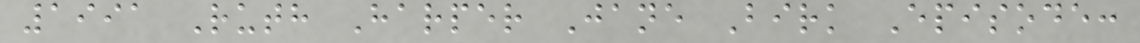1991 Ruth Harper Jane Birk Episode:
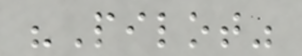"Pilot"
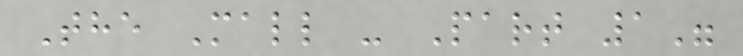The Mall - Part 1"
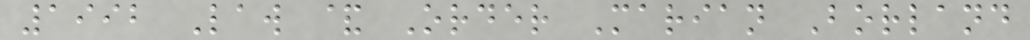1992 Law & Order Marian Borland
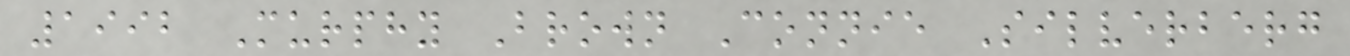1992 Murphy Brown Connie Silverberg
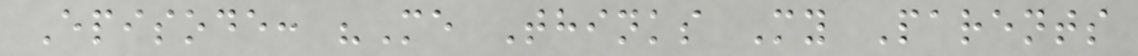Episode: "Me Thinks My Parents
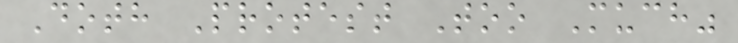Doth Protest Too Much"
